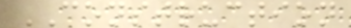CONSTRUCTION
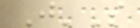J'S
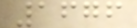1676
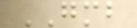GMB
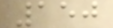150
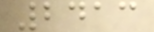2413
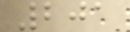201
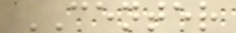CENTER
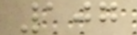107
